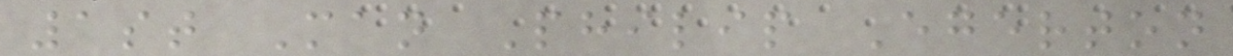1st Man Philip Egerton
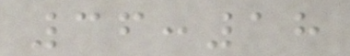36:18
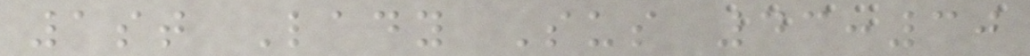1st Lady Sus 43:30
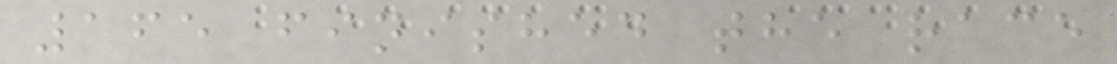165 finished the race
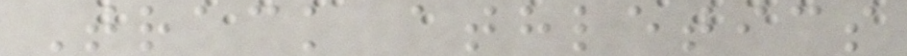Track athletics
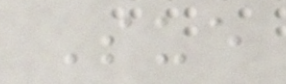Sue
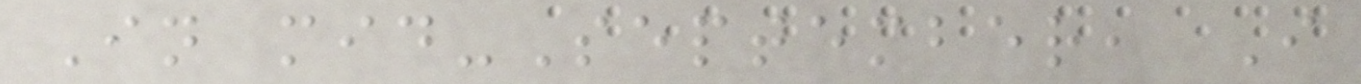In mid-September, I
